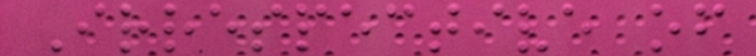Irrespective of
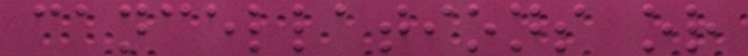cancellations or
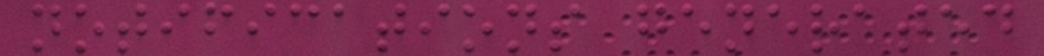notifications generated
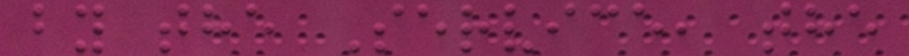by the Service, the
